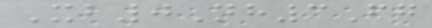Xb0Nh3Fg
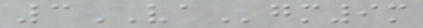3VAgm9m
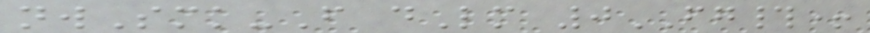nwSmk-F dLm 0FG#+
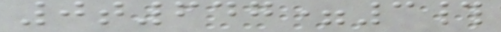0t647=3#
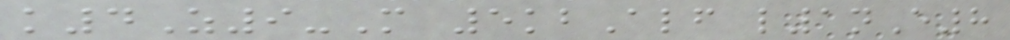k4Z9-M 5kbAlf l1nE8
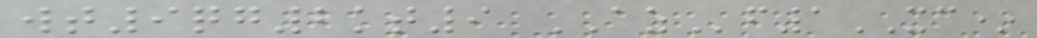wt9qg2kt9 AZf1XC*
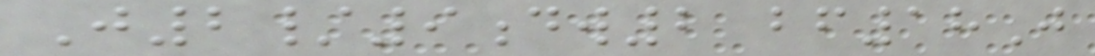J2/9dw2 bf18J
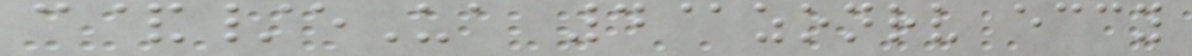c&/eUa 4@zonrv eccy
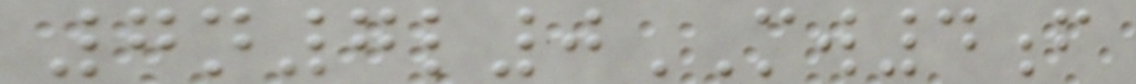7n7l0MW4f
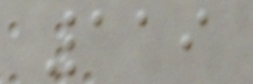119
